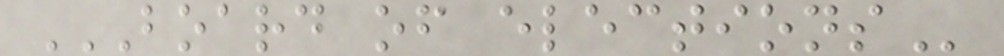BOARD OF ELECTIONS
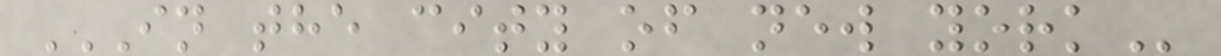IN THE CITY OF NEW YORK
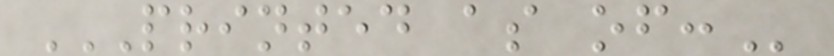PRINTED AS OF:
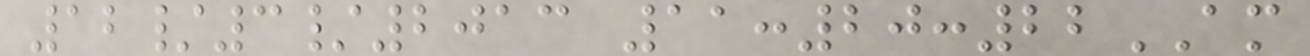12/3/2013 11:20:22AM
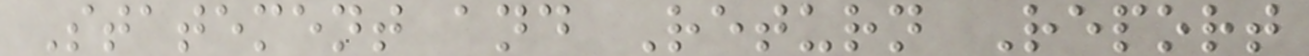Statement and Return Report
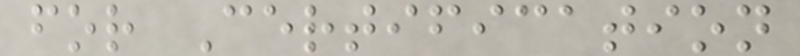for Certification
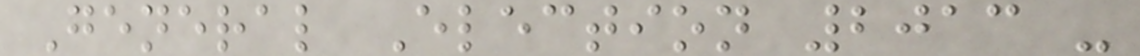General Election 2013 -
